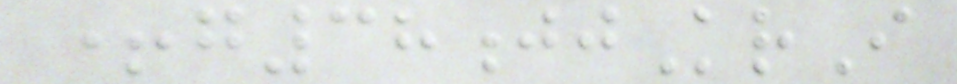+g38jjKrI
